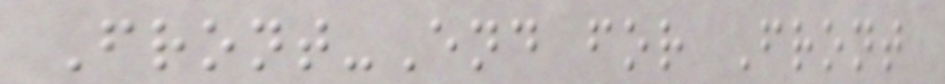Front-End for Front
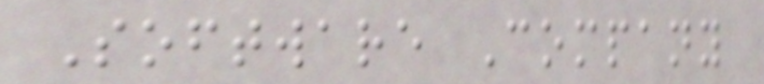Software Company
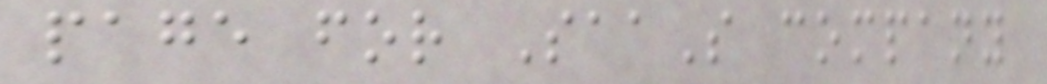page for SaaS company
